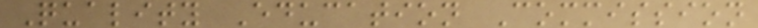Quality Education Commission
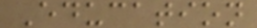Education
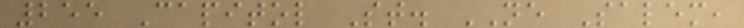255 Capitol St. NE Salem,
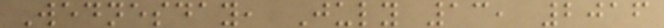Wednesday, July 13, 2016
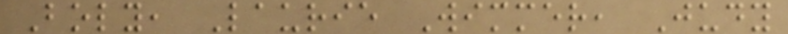Boly, Laurie Wimmer, Judy
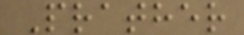Prather
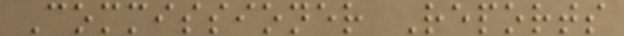Commissioner Reports
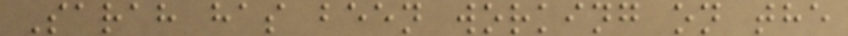Sarah has been working on the
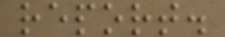report.
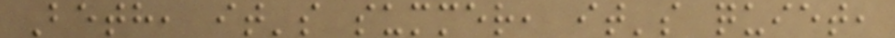Beth, it's summer, it's quiet,
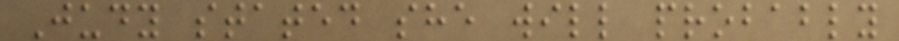Judy stated she will probably
